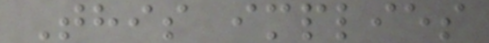This implies
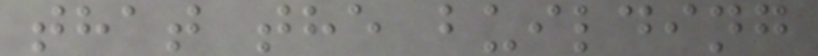that the building
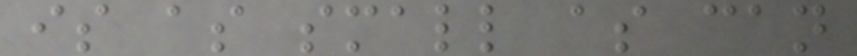is as small as can
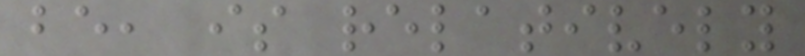be, is relatively
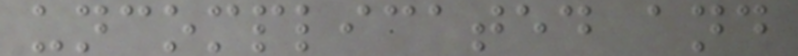uncomplicated and
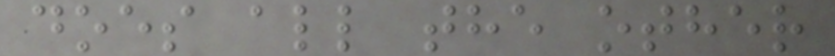does all the other
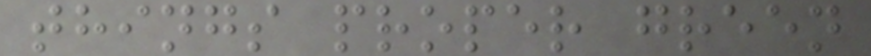things proper green
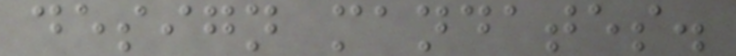design mandates.
